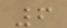6
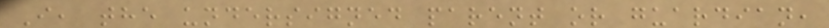I, the undersigned parent or guardian,
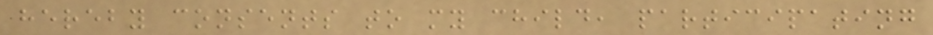hereby consents to my child, participating
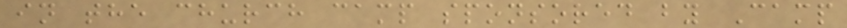in the church camp sponsored by Camp
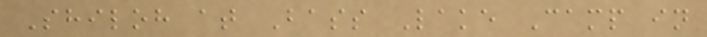Shiloh at Bass Lake Camp in
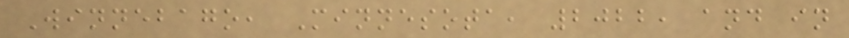Winnebago, Minnesota, 2022, and in
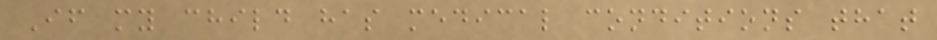If my child has medical conditions that
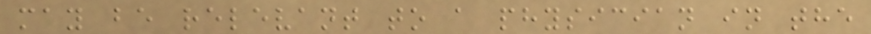may be relevant to a physician in the
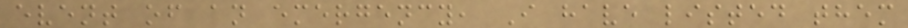event of an emergency, I have listed them
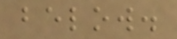below.
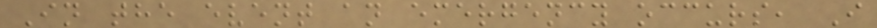In the event an emergency occurs, I
